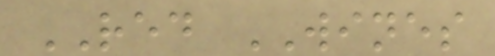RED WINES
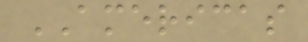AMERICAS
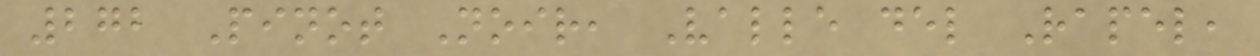272 Pinot Noir, Valle del Rapel,
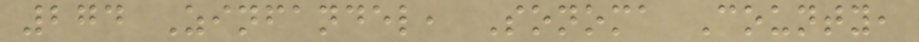274 Zinfandel, Sonoma County,
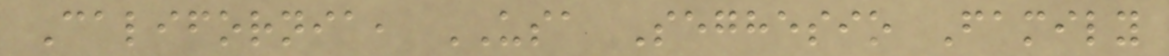California, USA Seghesio Family
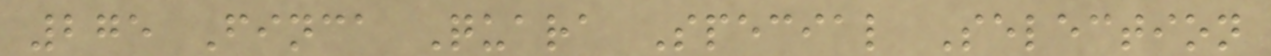275 Finca Quara Special Selection
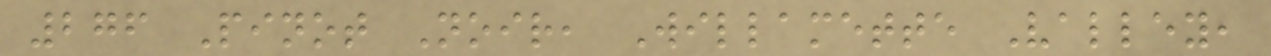276 Pinot Noir, Willamette Valley,
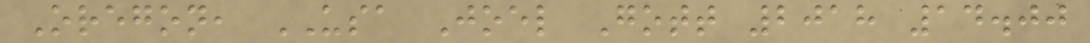Oregon, USA Joel Gott 2018 14.00
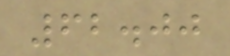62.00
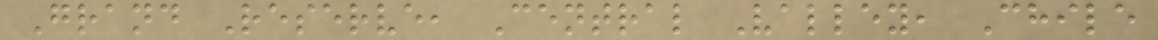Grand Reserve, Central Valley, Chile
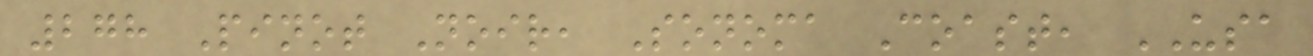278 Pinot Noir, Sonoma Coast, USA
